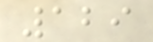129
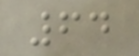64
